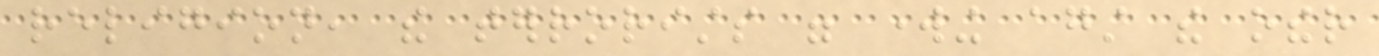religion, the terrorists were working against the other
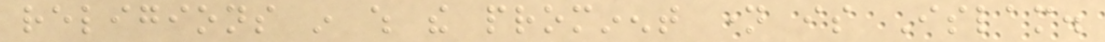religions in which the prominent name is Islam.
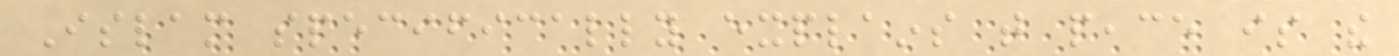Islam specifically explains that peace is the
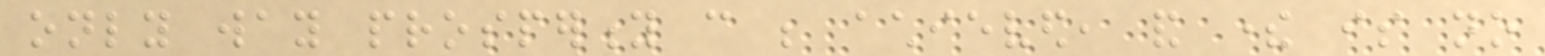only way prosperity can be achieved, and there is no
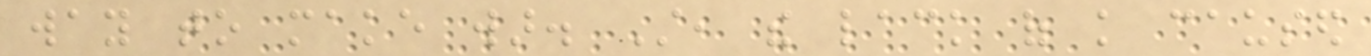way to make war. Still, the lack of knowledge caused
